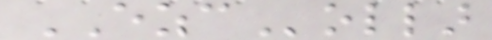EZCollar
